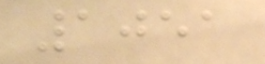1051
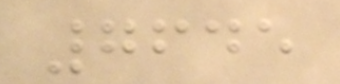7645
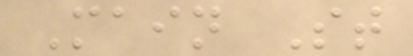Main St
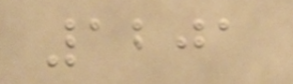1201
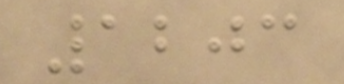1203
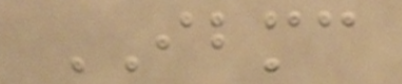IBMC
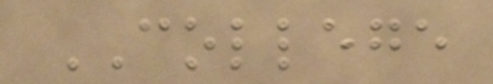COLLEGE
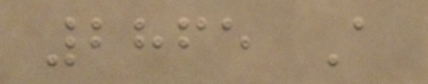2865 A
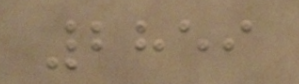2859
